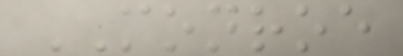MONROE
